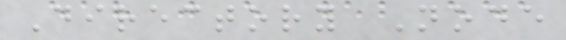Directory Node
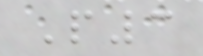P3
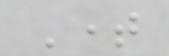Time
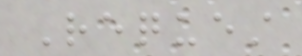Request
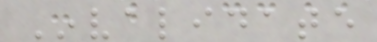Invalidate
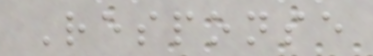Response
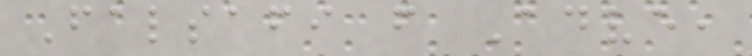Falsafi from Adve,
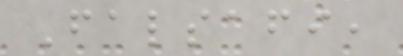Falsafi,
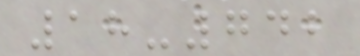18-742
